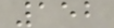152
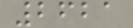2621
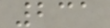231
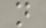n
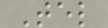Tel
